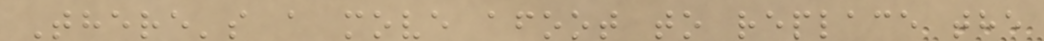There's a move afoot to replace the
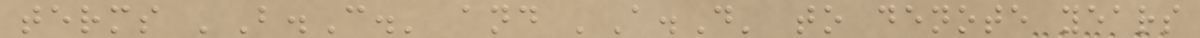terms 'B.C.' and 'A.D' to denote years
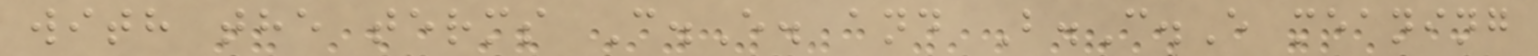with the terms C.E. and B.C.E meaning
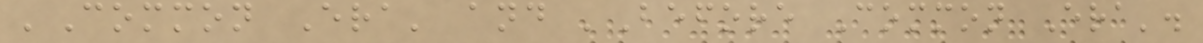'Common Era' and 'Before Common Era'.
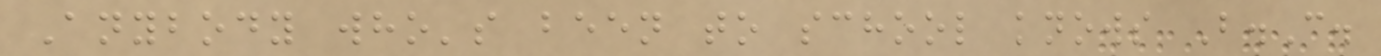Anybody who's been to school knows B.C.
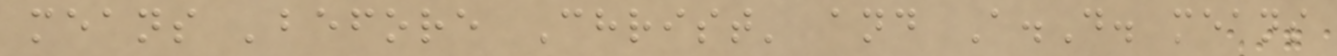means 'before Christ' and A.D. means
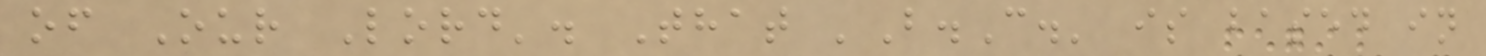of Our Lord'. That 'B.C.' is based in
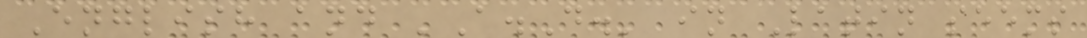English and 'A.D.' in Latin seems
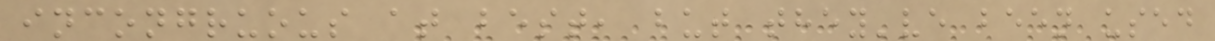incongruous at best, but they've been used
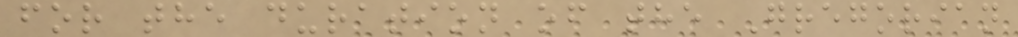for the duration of the Gregorian
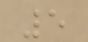5
